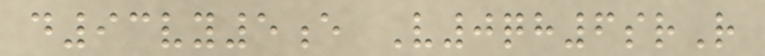d93vy5e V0qh6srR
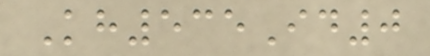Kh535Id0
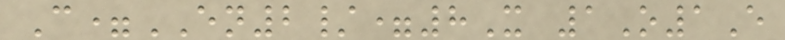C=EN2/=8X 1O1E
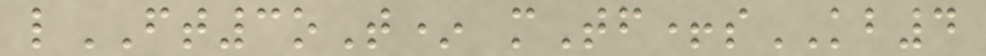lFT3oT* mTf+sKB4
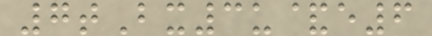7tBx3u&e6
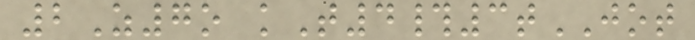2Z7o kT4#3tJOT
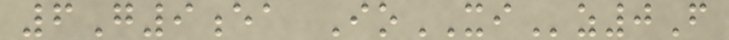6G9ea IoXIz0F
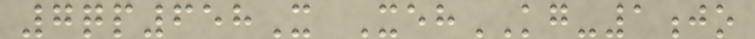7qp658X XehKG-1jo
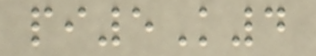pi5K4
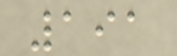191
